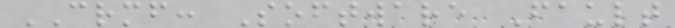CRMF: Software Fault
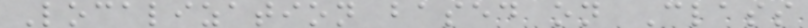Localization based on Class
